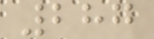287
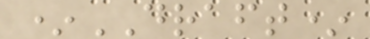*DRAFT*
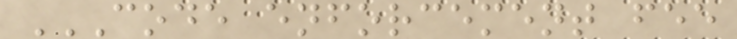CODE ENFORCEMENT FEE
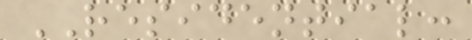RESIDENTIAL:
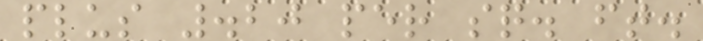plus .20 per sq. ft.
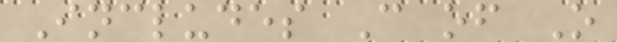Includes C of O
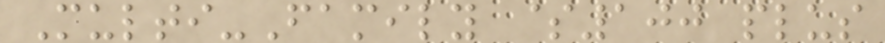Multi-Family $100 plus
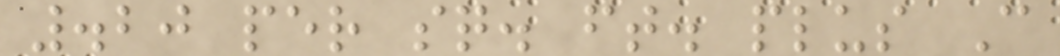.20 per sq. ft. plus C
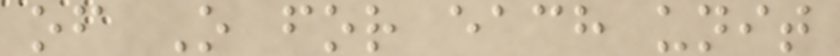of O for each unit
